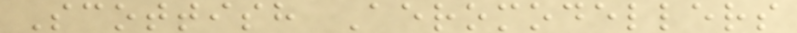Scottish Aeromodellers
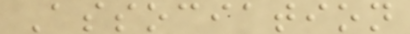Association
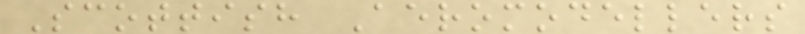Scottish Aeromodellers
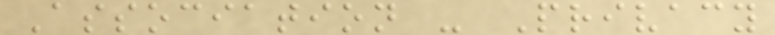Association - Privacy
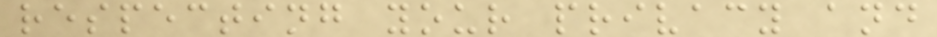respecting your privacy and
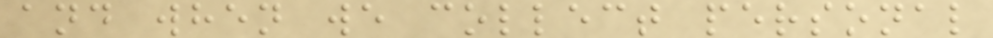and when we collect personal
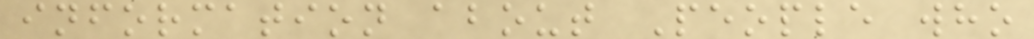information about People who
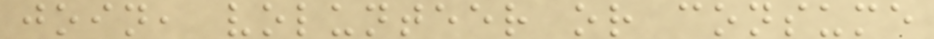join, volunteer or consume
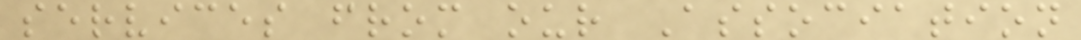services from our Association
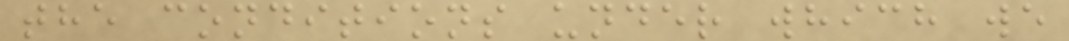the conditions under which we
